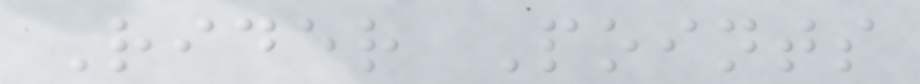Rider Points
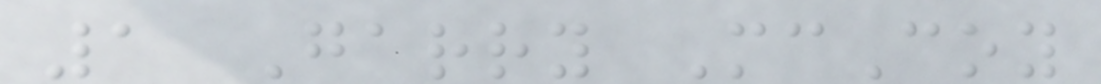1 Garry McCoy
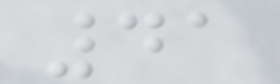41
